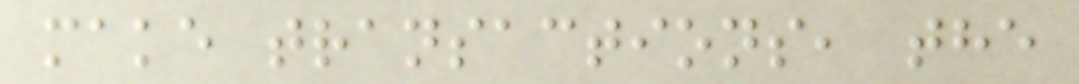make transactions, the
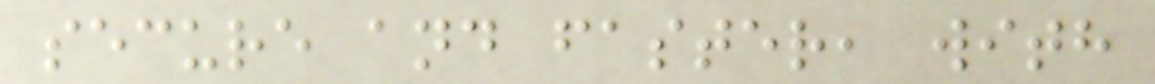secure and faster, with
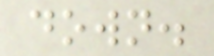down.
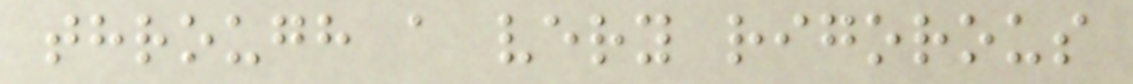through a very rigorous
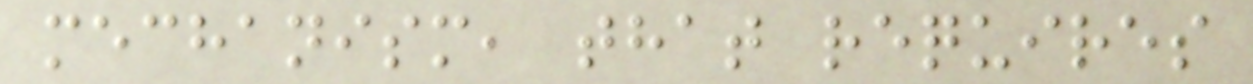mechanism, that requires
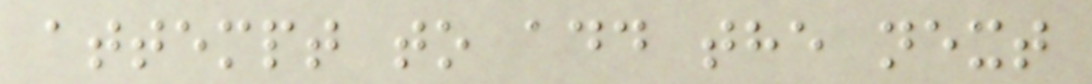attempt to add the next
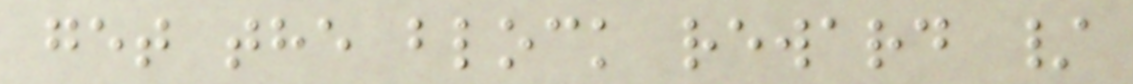get the block reward /
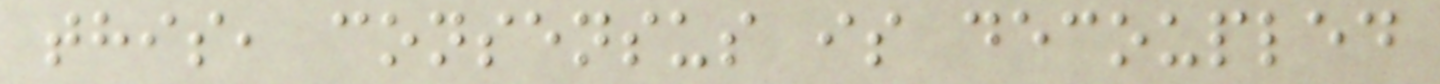this, consensus is decoupled
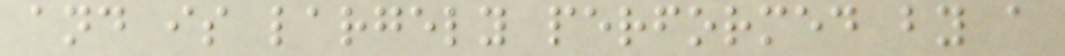and is largely performed by a
